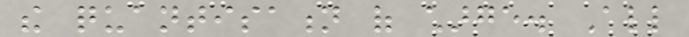the quantisation of charge. All
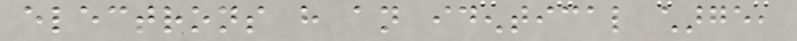electrons have an identical charge,
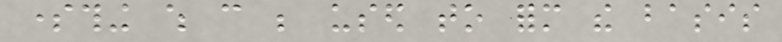something which can be used to form the basis
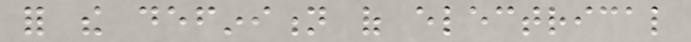for the definition of electrical
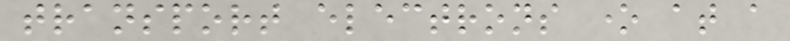transport electrons one at a
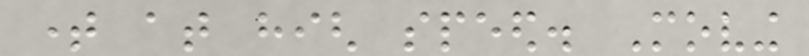time at high speed. Moving
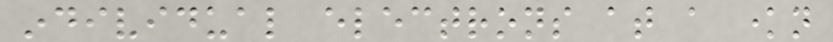individual electrons at a known
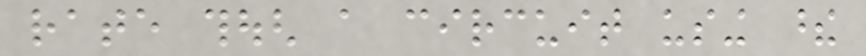rate though a circuit using these
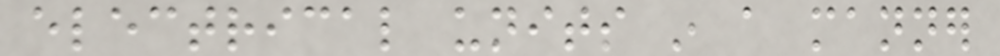electrical units in a manner
